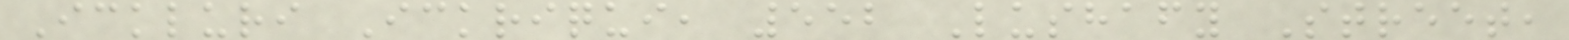Ickluri Ickriqui, 552 Lushafy Street,
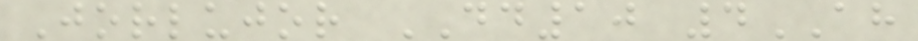Jorlujor DD10 4AH
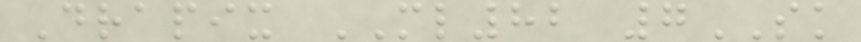Drapix ML82 7SK
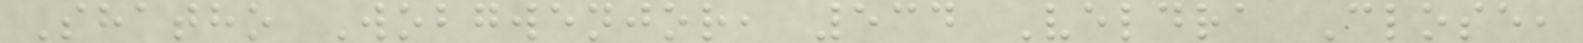Shatho Wobgwenjor, 534 Veldra Close,
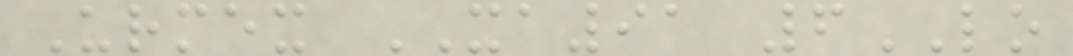Urmex XA91 6LO
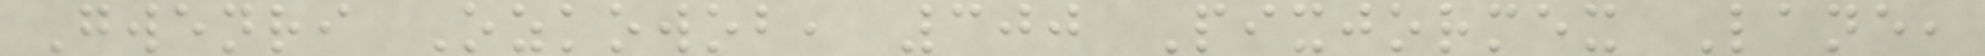Gwenri Ozkowob, 300 Pixjormex Lane,
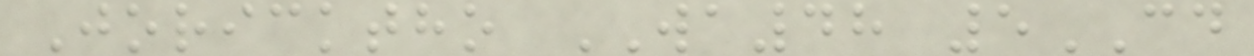Joricktho WA48 5CD
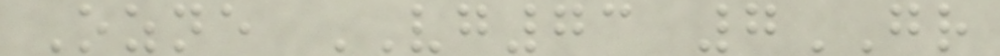Ozne VG73 7GR
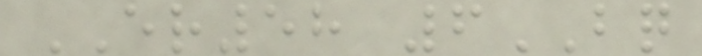ER58 6BQ
